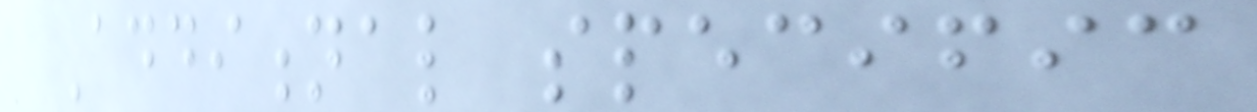Additional specific
